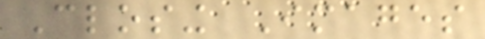Closing Images
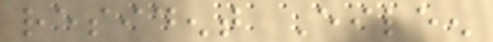resident Eileen
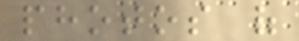photos of
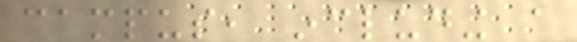campus, including a
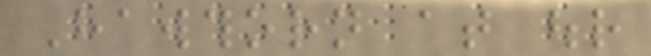Hawthorn at our
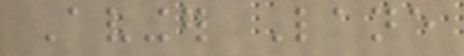Avinger Lane
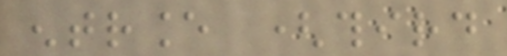entrance (third
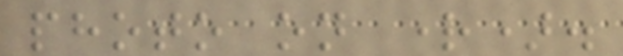photo on right).
